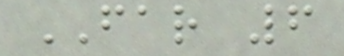FAR 6
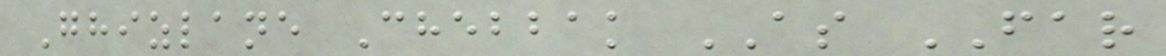Ghizlane Chebbak AS FAR
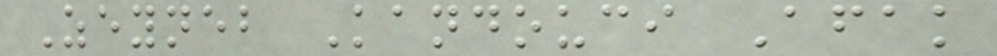Zeyneb Kandouci Afak
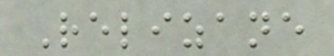Relizane
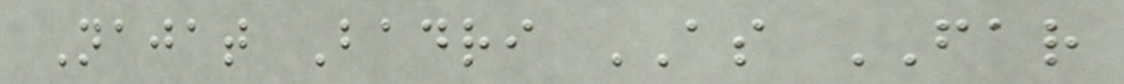Najat Badri AS FAR
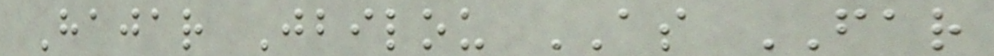Hajar Jbilou AS FAR
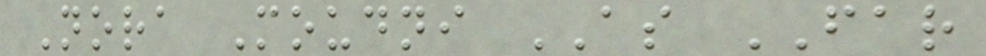Nora Moudni AS FAR
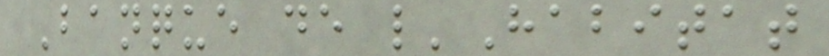Banque de l'Habitat
